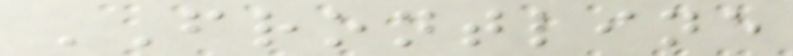FRONTLINE
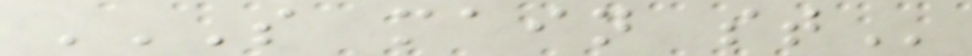S MAIN ST
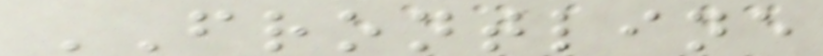FRONTLINE
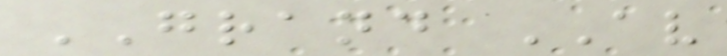GRAND AV
